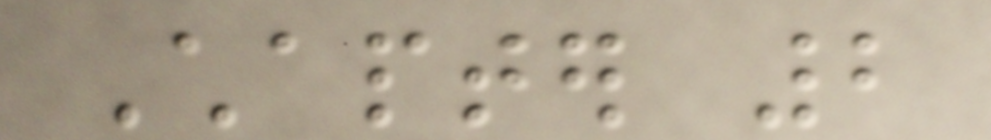Chapter 2
